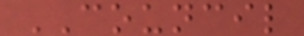COUNCIL
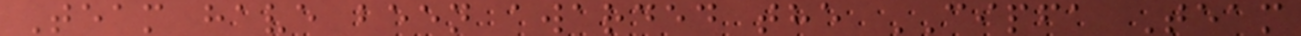Team have been awarded the CIPFA Team
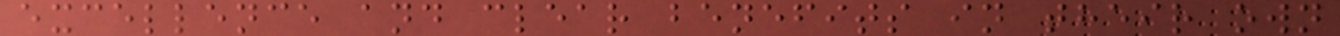excellence and clear benefits in their own
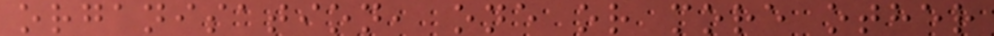organisation, one or more other
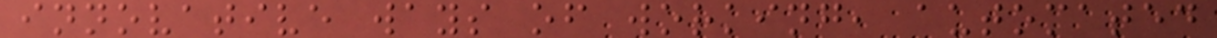innovative ways of working, automated
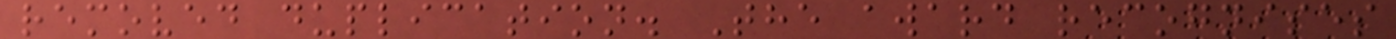removed duplication. The award recognises
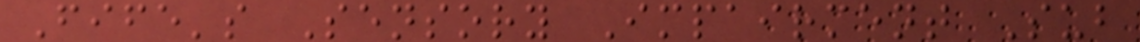Fife's Sensory Impairment Sub
